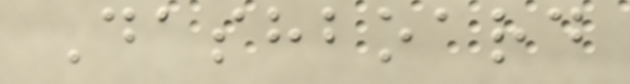Dashboard
